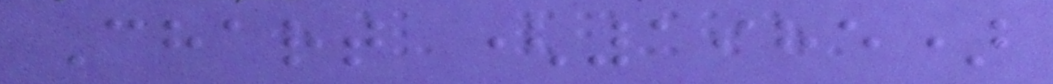Chart (1985)
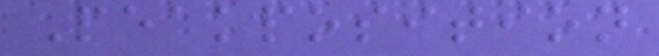Peakposition
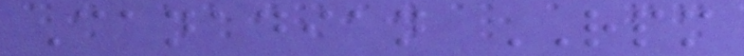Canadian RPM
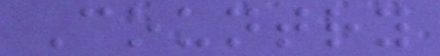Country
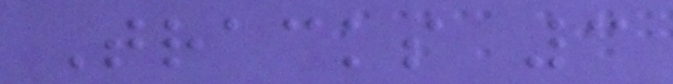Tracks 3
